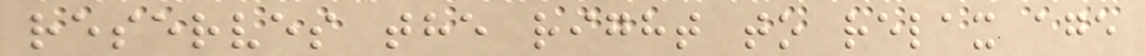reserves the right to relax age
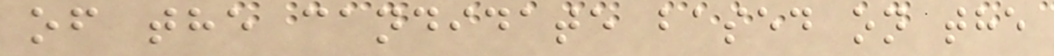of the candidate based on the
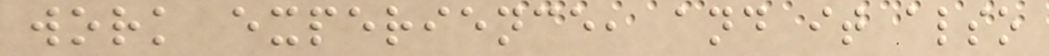work experience, and it also
